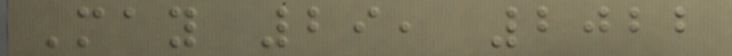May 29, 2022
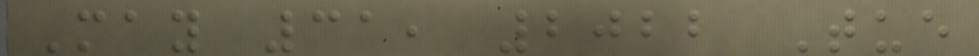May 31, 2022 Tue
